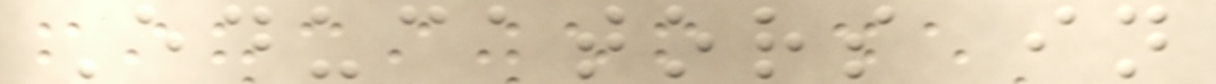Educators in
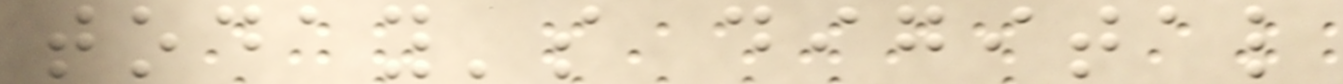today's digital
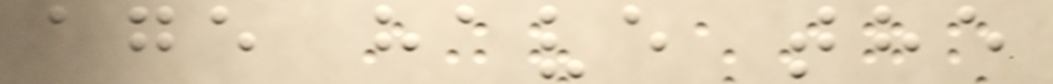age have the
